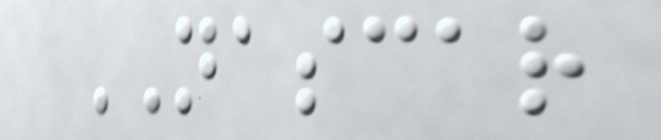NASCAR
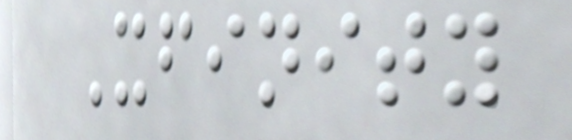Xfinity
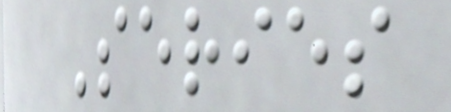Series
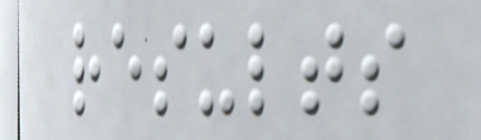results
